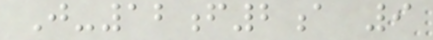J-12f2a 9
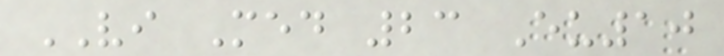VI Med 23 Eu10
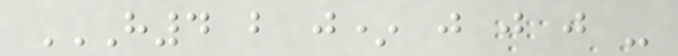H4 B J* J J J -
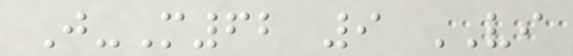J-M62 9 VI
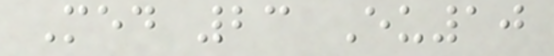Med 23 Eu10
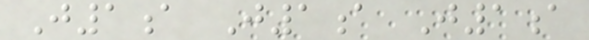J1a J1a J1a
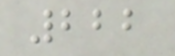222
